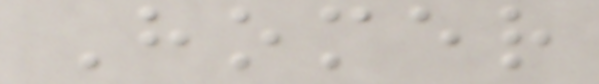Homer
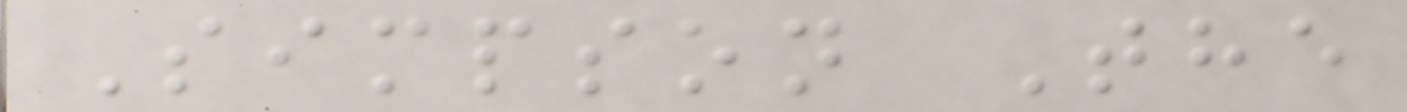Simpson The
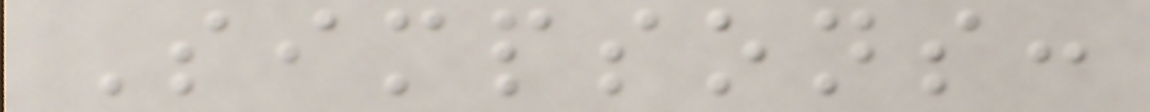Simpsons:
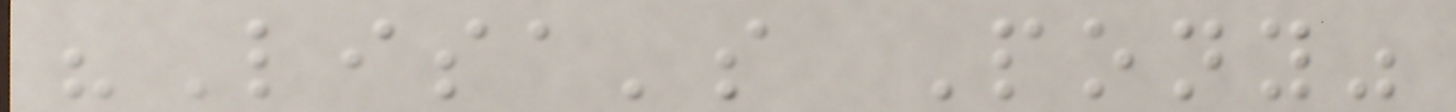"Lisa's Pony"
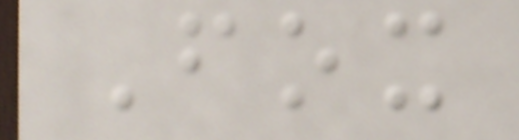Fox
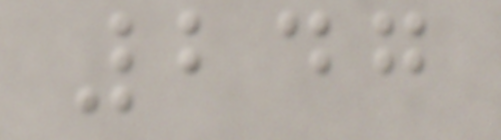247
